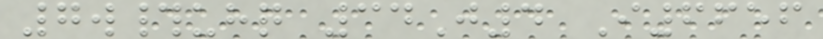7w#uhq 34J4 I6656
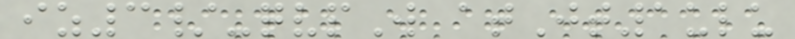iz3/-qvpW atJt1ulu
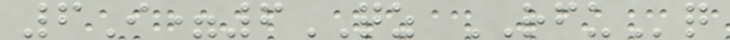6I=6QZ RFUq
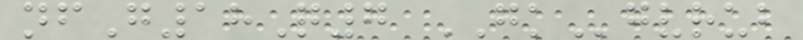nfG18Q7 GKgvrub
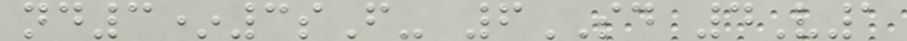nd3*3sF- 6SD 4V1
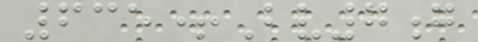635+Bv7g
